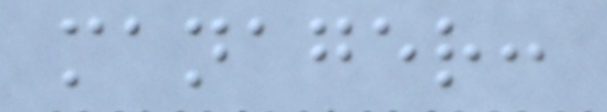manager:
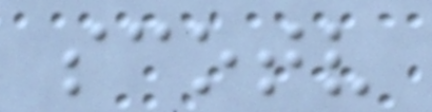scotv
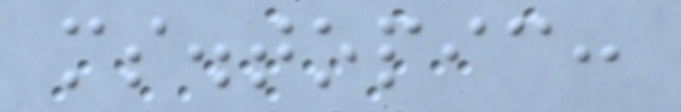ms.topic:
